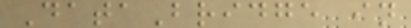DataBridge in
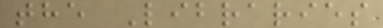the Libraries
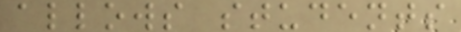allows students
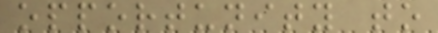opportunity to
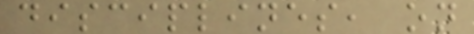disciplines, on
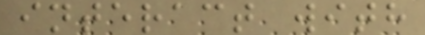interact with
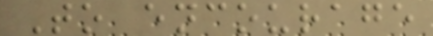To encourage
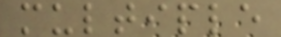multiple
